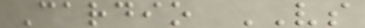Cardio VS
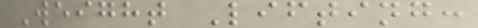Weight Lifting:
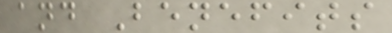and Benefits
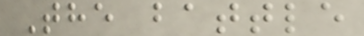The battle
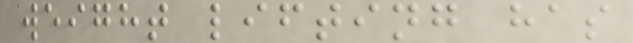weight lifting has
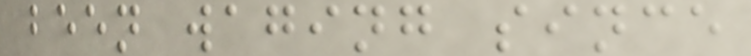been waging since
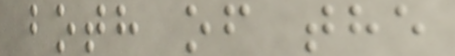both of the
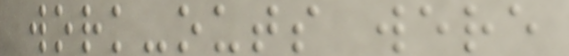work-outs were
